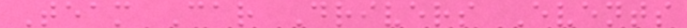Team Car Drivers Events
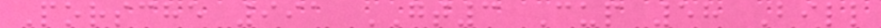Porsche 991 GT3 Cup 58 Bill
